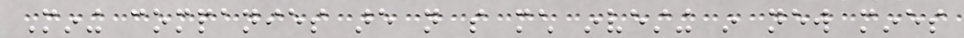Mining companies are not so much investing in new mines
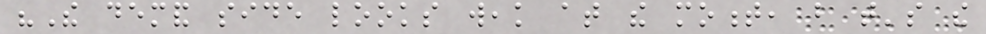"The demand side looks weak at the moment, but that's the
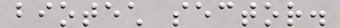biotech sector.
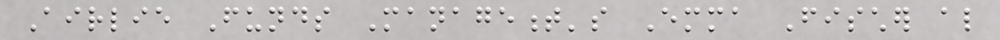Airlie Funds Management's Emma Fischer also
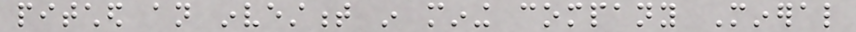pitched an investment in mining company Mineral
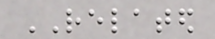RELATED
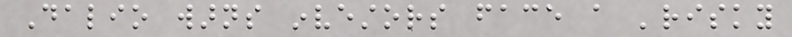Dalio warns investors face a 'risky
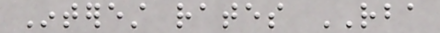Interest rates RBA
